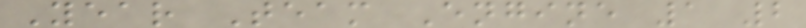Year Team Engine 1 2
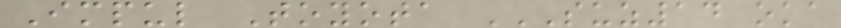Impul Toyota SUZ14 OKA
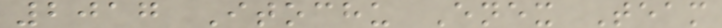2017 Itochu Enex Team
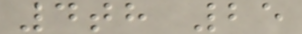4th 25
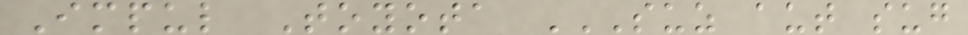Impul Toyota SUZ AUT SUG
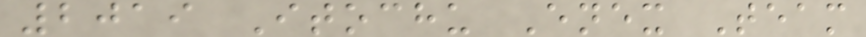2019 Itochu Enex Team
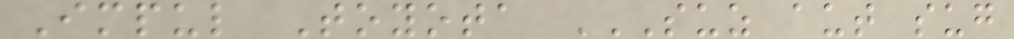Impul Toyota SUZ AUT SUG
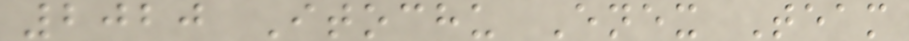2020 Itochu Enex Team
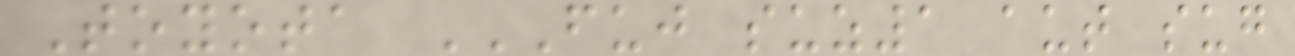Toyota FUJ SUZ1 AUT SUG
